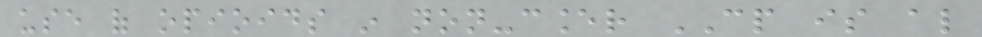use of opioids in non-cancer CP is also
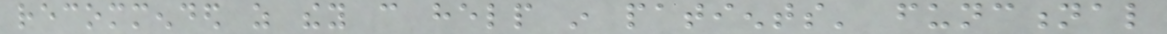recommended as they can help in patients' functional
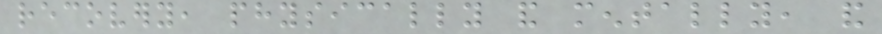recovery, physically and mentally, and
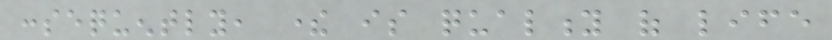consequently, there is quality of life
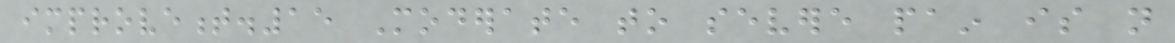improvement.15 Moderate to severe pain is not
